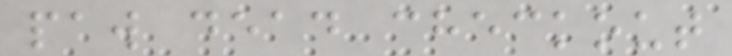paw dead checkout
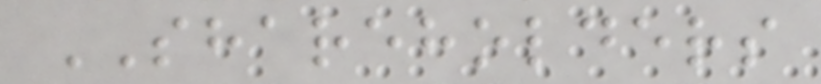SHAREHOLDERS
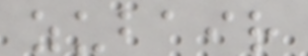zubair
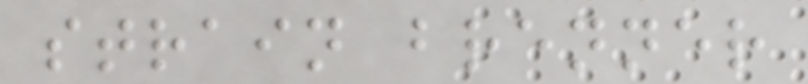strain brenner
